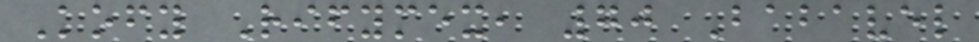Kofy Rifymex, 70 Babavel
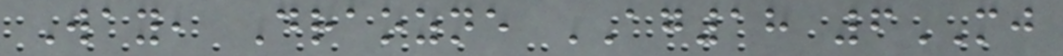Way, Draozne AG18 6MJ
